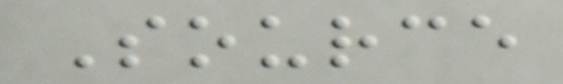Source
